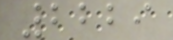2229
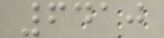6410
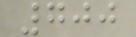700
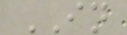IN
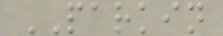PARKIN
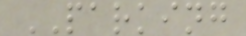PARKING
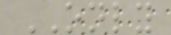ONLY
